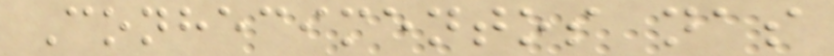Conhecimentos nas
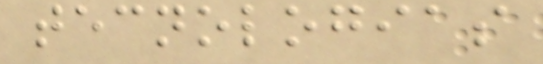tecnologias
